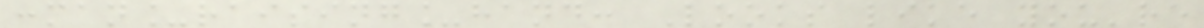:man_raising_hand: Looks like you're
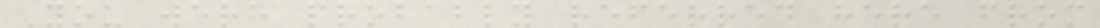You were probably referred here from
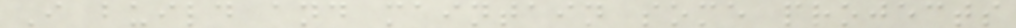I build and maintain some projects
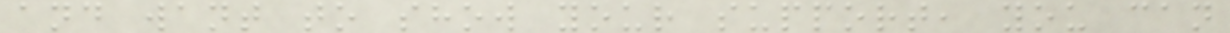and want to show your support, you can
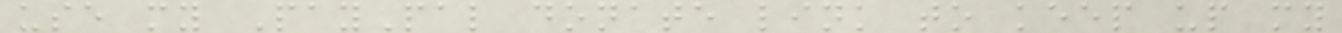use my PayPal donate link to keep up my
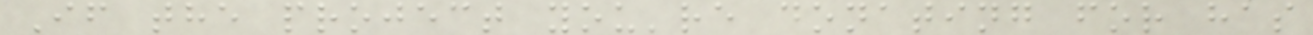If the project you're donating for has
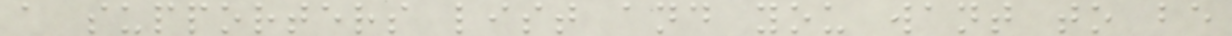a supporters list and you want to be
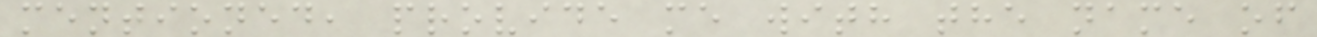mentioned, provide me with the name of
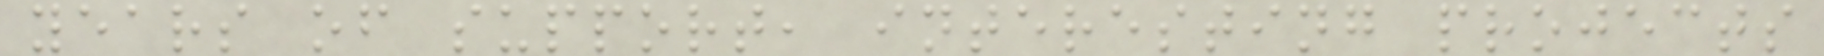years of support, interesting projects
